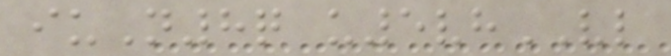iuN8q u5vhVL
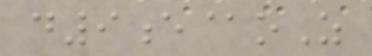d9e@oZ
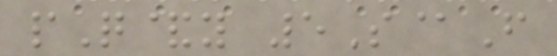pQ&y 5S@F
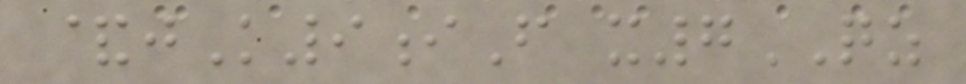&jK9iF x7QZ
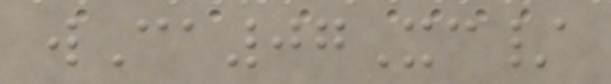wCa07Xc/
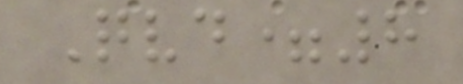Qvd=8
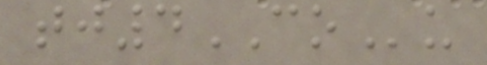tj4COu
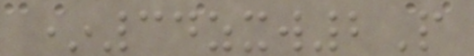*34zxw2P
